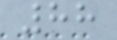88
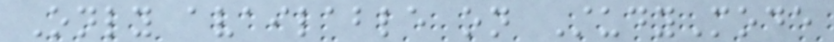Only available on StudyMode
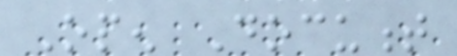Open Document
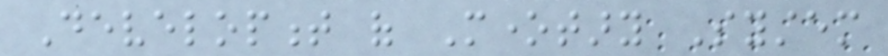Development of Monetary System
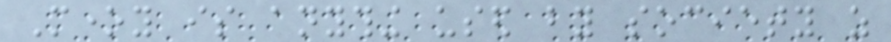Money is anything used by society as
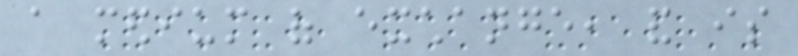a medium of exchange, and is
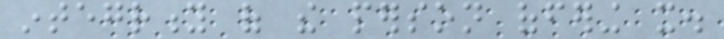integrity of the person offering it.
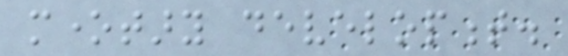monetary development.
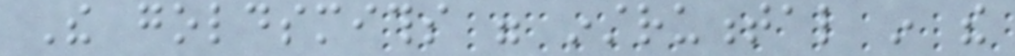The goldsmiths were instrumental in the
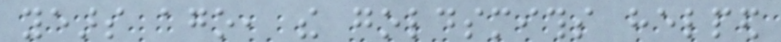years ago, the goldsmiths helped
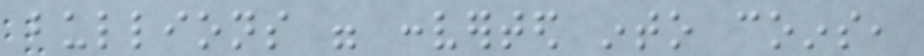bullions were converted into coins,
